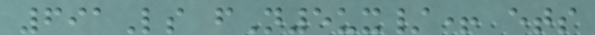691Ls fN5ux/+ ets
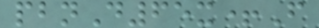pbnD65x+F
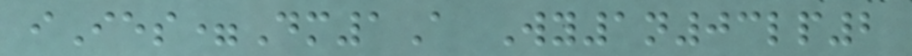iIes=Dm1A Wy1n03lp2
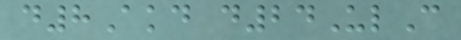d8Akd d24UlC
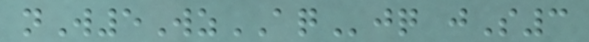nW5WzAQjq jS3
